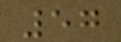57
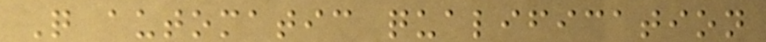Q automatic qualification
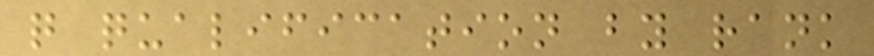q qualification by rank
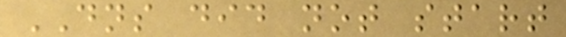DNS did not start
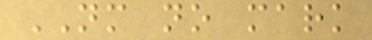NM no mark
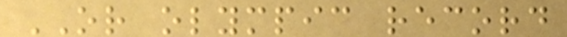OR olympic record
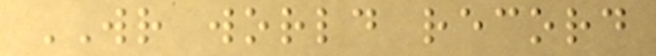WR world record
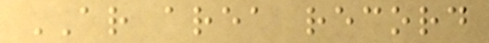AR area record
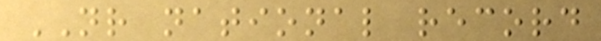NR national record
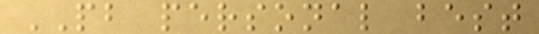PB personal best
